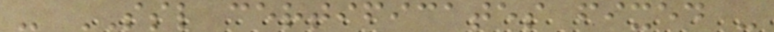- SSL certificates fixed -
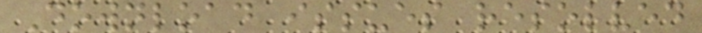Download issues resolved
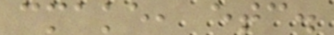cmake, etc.
